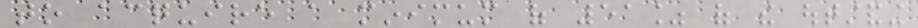to acquire a minimum of 51% of the outstanding
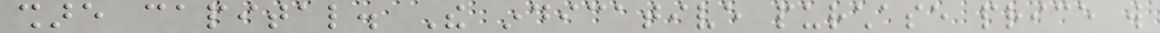share capital. The indicative purchase price will
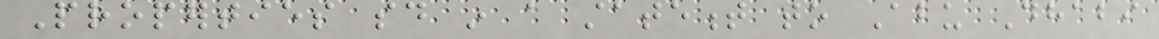Properties said in a statement to Abu Dhabi
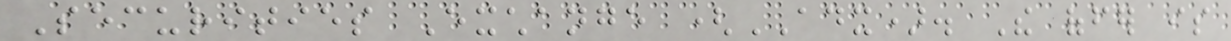Securities Exchange (ADX). The offer is
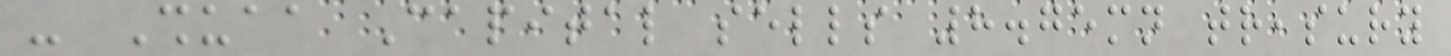- Shuaa Capital sells 8.75mn treasury
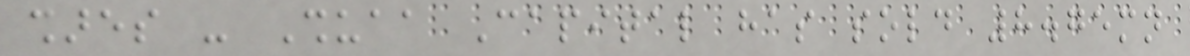shares - Shuaa Capital has sold 8.75mn
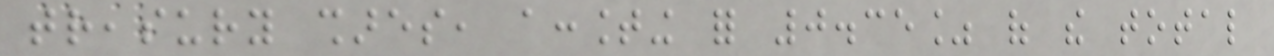treasury shares, accounting for 0.35% of the total
